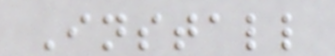Install
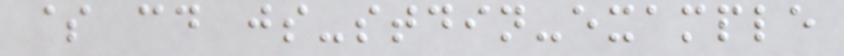$ cd js-stdin-example
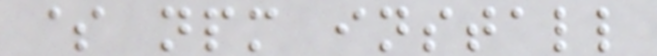$ npm install
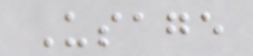Usage
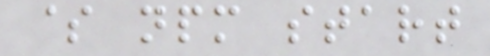$ npm start
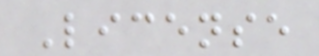License
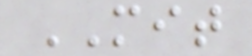MIT
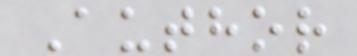Author
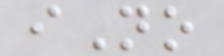iNo
